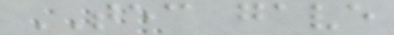TEC gave
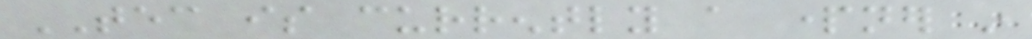TEC is currently a partner in
